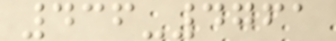436-4761
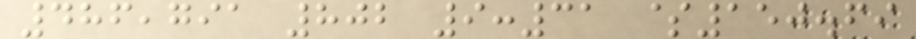486,791 802 9:31 $150.69
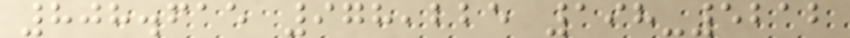808.615 978,225 198-5212
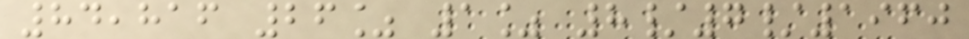84,816 26% 1% 8/7/1960
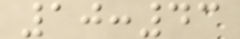10:43
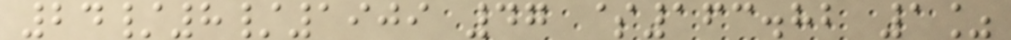24/8/1909 47 $163.82 1%
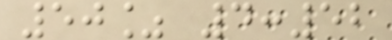50% 4:52
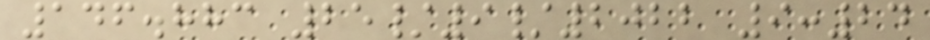146.883 25/9/2022 9:24
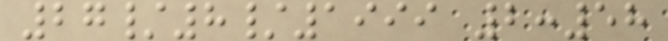27/8/1999 2:58
